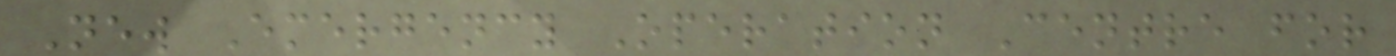New Emergency Operation Centre for
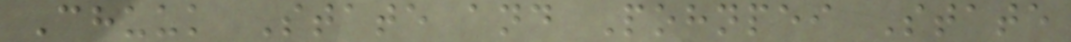Chuuk State and Pohnpei State
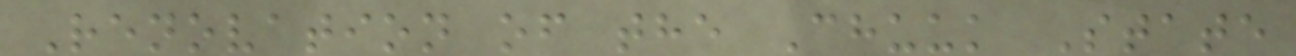Renovation of the Chuuk State
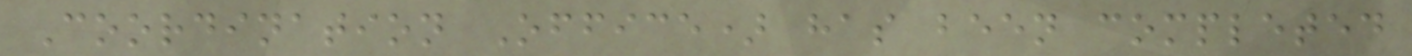Coordination Office) has been completed
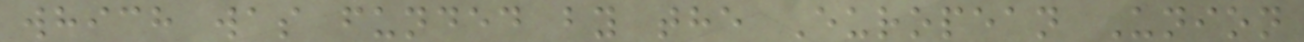which was funded by the European Union
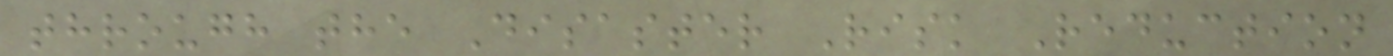through the Disaster Risk Reduction
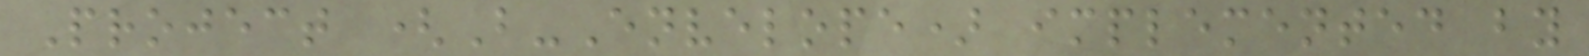Project (B-Envelope) implemented by
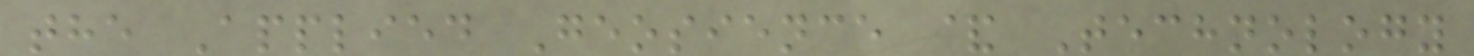the Applied Geosience & Technology
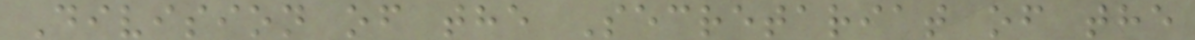Division of the Secretariat of the
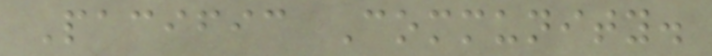Pacific Community.
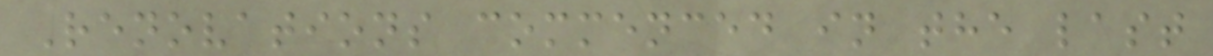Renovations commenced in the last
